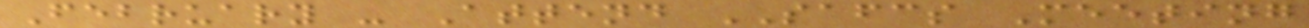February - Attend SAFCS Meeting
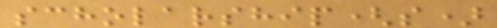scholarship(s)
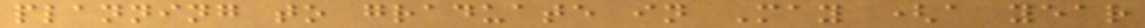planning to graduate in May (a year
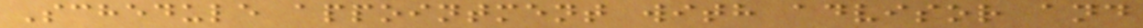Schedule appointment with advisor and
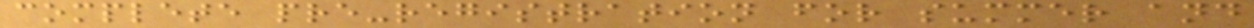complete pre-registration for summer and
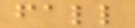fall
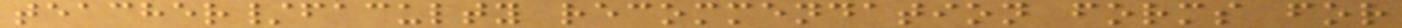teacher/faculty recommendation forms for
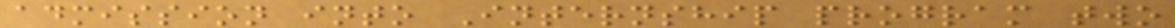admission into Internship program two
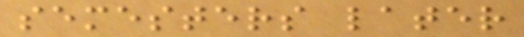semesters later
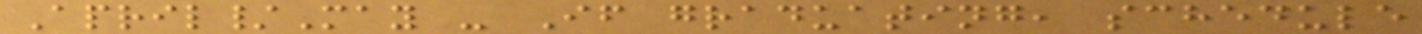April/May - If graduating, schedule
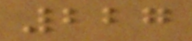227
